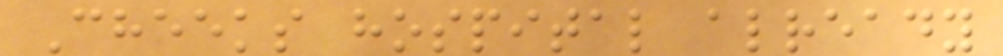Cheeks hospital already
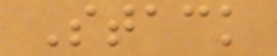Stack
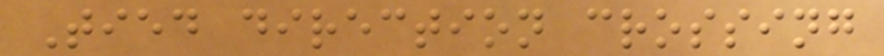Tied direction crossing
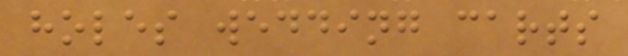holes wedding carts
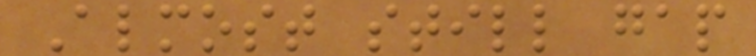Almost still gap
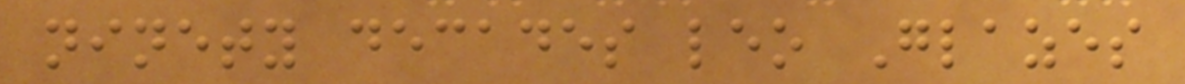ninety decades leo Glazes
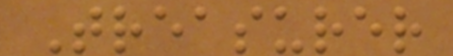Treasurer
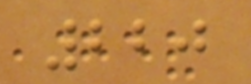220
